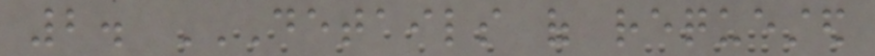2. DETAILS OF REQUESTED
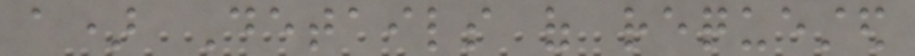a) Details of requested
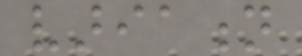variation
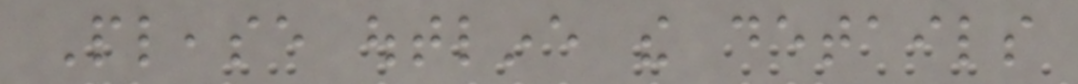Please outline the details
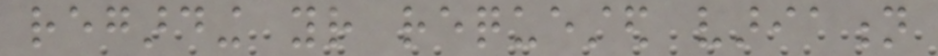regarding your requested variation
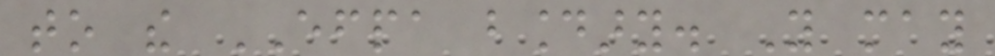to the EFPA boundary. You may
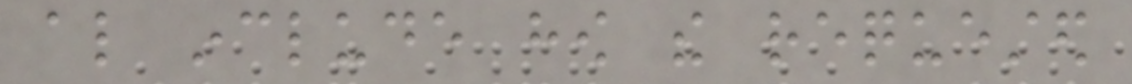also include how the requested
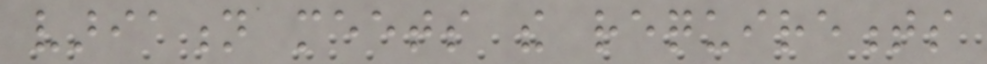variation meets the requirements
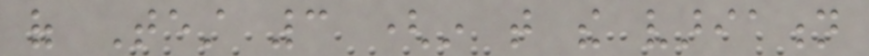of Test 3 (in that the variation
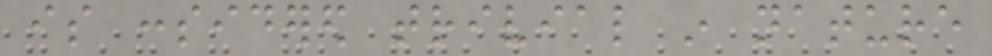is considered trivial in nature
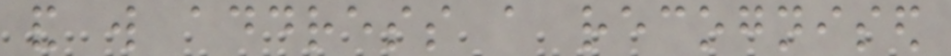and will address a recognised
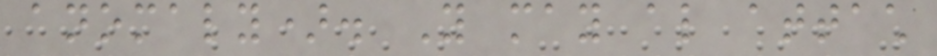anomaly). You may also attach
